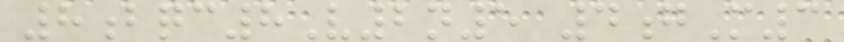8bqc8V2n5 4gM3
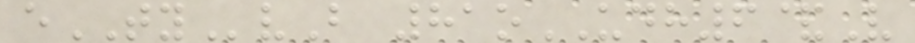eTYvB 81oUDH6&V
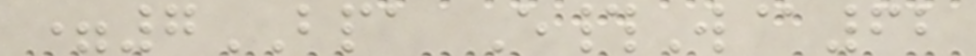=7BPA E#W@62
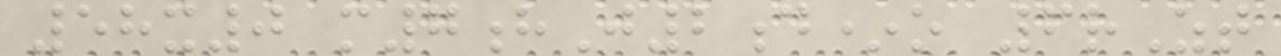58x0 m7hJ2d*o 6rZt
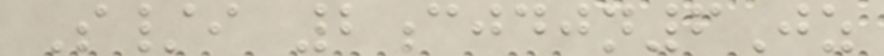S/i 2cjdjn6Jz
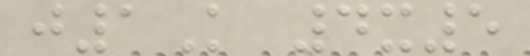j1K 4x5
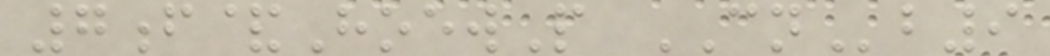7f&HoewP CNb9
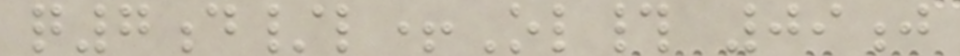q7d/l+Ol# 09j
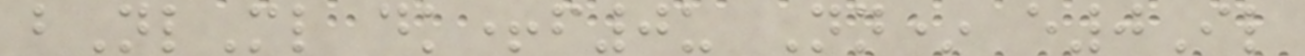bNlMl dk+f0u Nn* e0Il
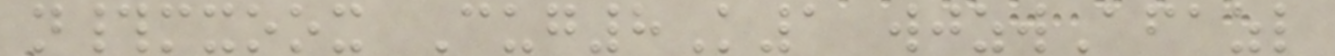n#mxoox Cug8K1 wjzwAfazl
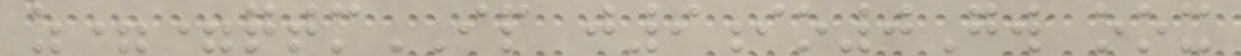z==qtmIP j9io0Gw oox
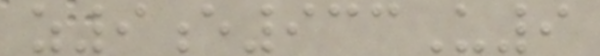z9e933U9
